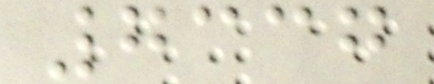7337
